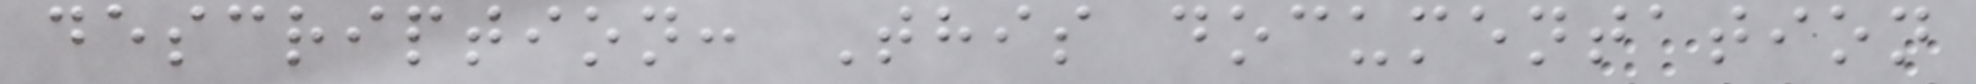description: This documentation
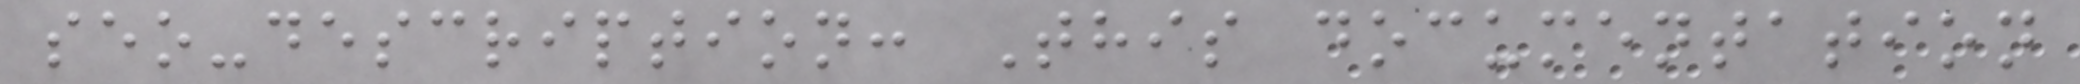seo-description: This documentation
